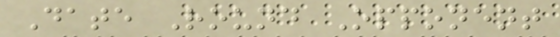Date Round Opponent
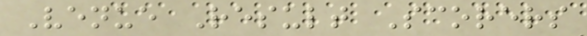Venue Result Scorers
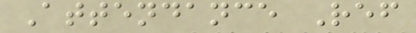Attendance Ref
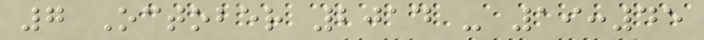7 October 2014 - 19:45
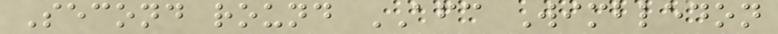Second round AFC Wimbledon
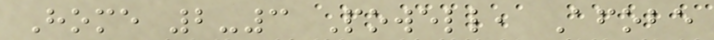Home 2-3 Powell, Afobe
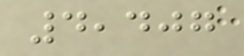4,407
